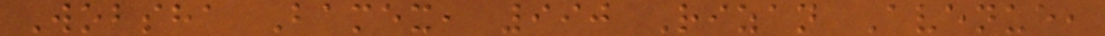Wobsha Bamex, 990 Rizan Avenue,
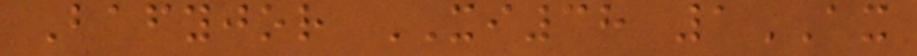Bafyjor XI38 1AX
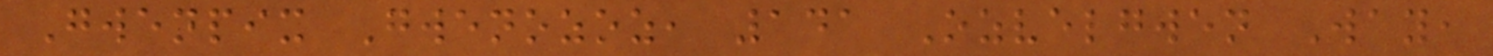Gwenpix Gwenozoz, 141 Ozvelgwen Way,
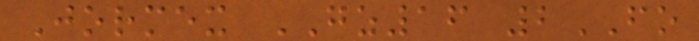Jormex GZ16 2FO
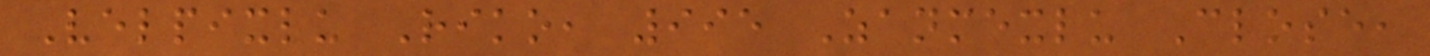Velpixlu Riko, 995 Zanmexlu Close,
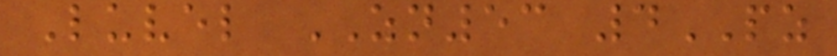Luvel ZN53 4PZ
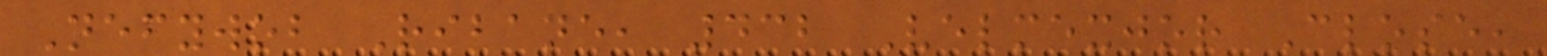Nefywob Ribane, 432 Velmexjor Close,
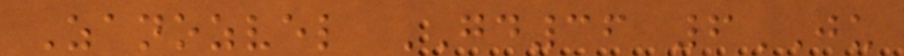Zanozvel GD36 6JU
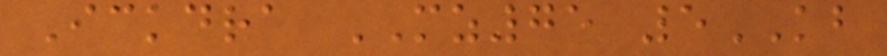Ickdra MZ75 5KB
